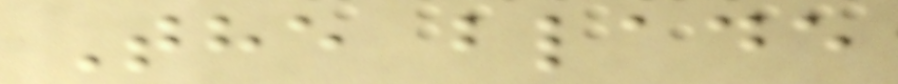The blade
